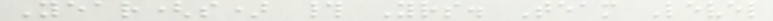Year(s) # Yrs. Team Level
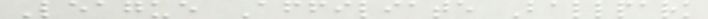League Affiliate Ballpark
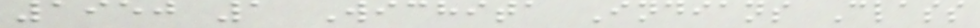1950 1 Wichita Indians Class
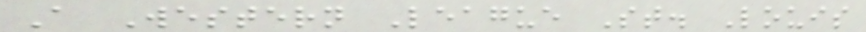A Western League St. Louis
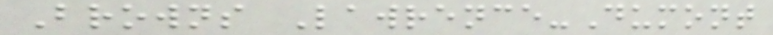Browns Lawrence-Dumont
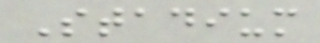Stadium
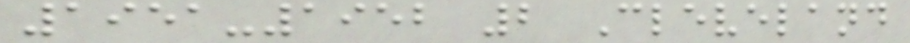1951-1952 2 Cleveland
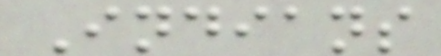Indians
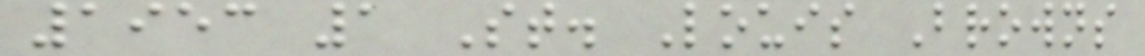1953 1 St. Louis Browns
